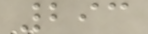293
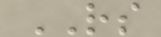RS
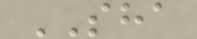SHA
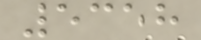5358
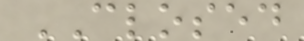CLOSED
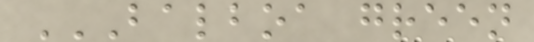BALBOA GREEN
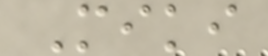Miki
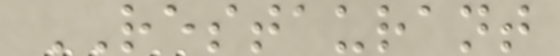RESTAURANT
